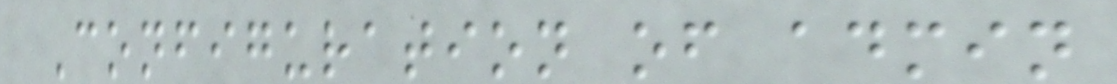Configuration of admin
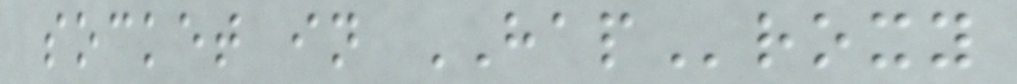socket in HAProxy
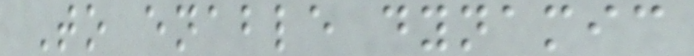To enable dynamic
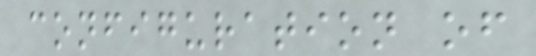configuration of
